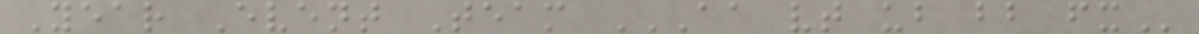Year Event Team AA VT UB BB FX
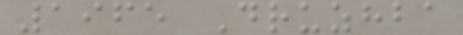1965 Druzhba
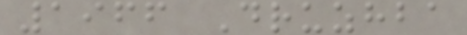1966 Druzhba
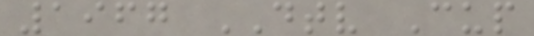1967 DTV Cup
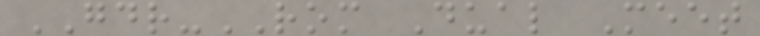GDR-ROM Dual Meet
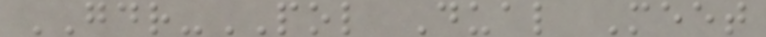GDR-POL Dual Meet
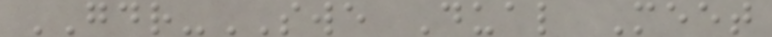GDR-SWE Dual Meet
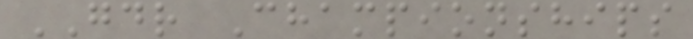GDR Championships
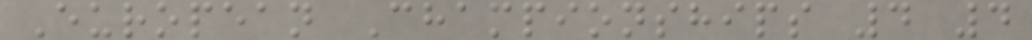European Championships 4 4
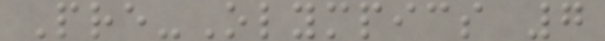Pre-Olympics 7
